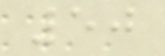50
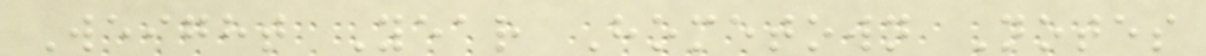Weight Year Hometown Notes
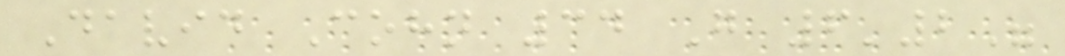David Cohn 34 G 6'2"
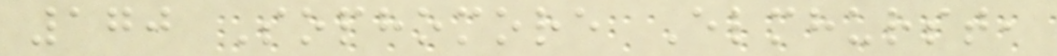170 Sophomore Elmhurst,
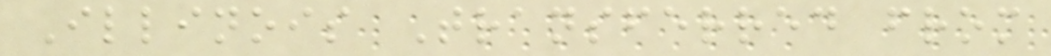Illinois Transferred from
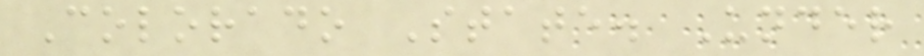Colorado State. Under
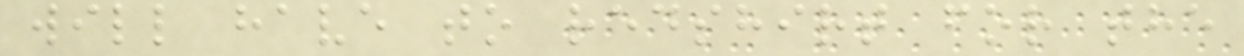will have to redshirt for the
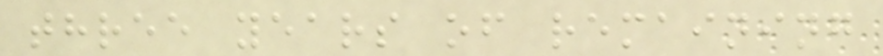three years of remaining
